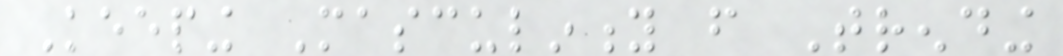Keeping Masculinity from Trending
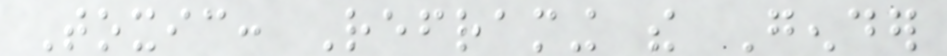Toxic: Reframing the Gender
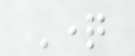Question
